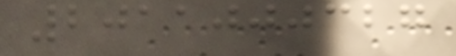2011000327
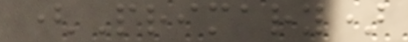(Primary)
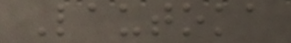Lautoka
